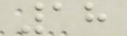18
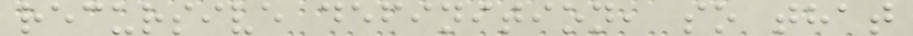recursive definition, so that
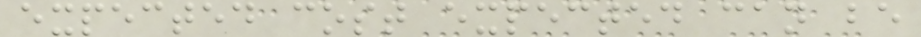expected cost expected can be
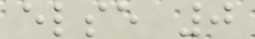else 0
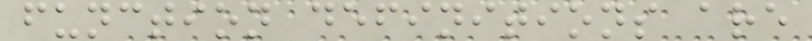function definitions are
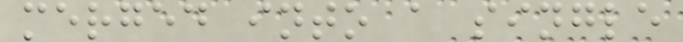merged into a single
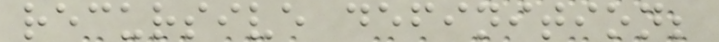recursive definition;
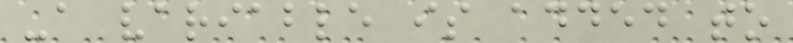-a variable is added to
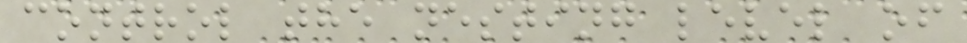control the nesting level of
